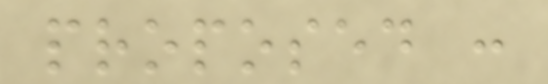proposed :
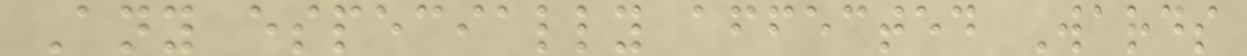Any especially affected Wards
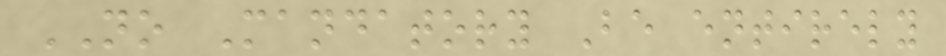NO Mandatory Be entirely
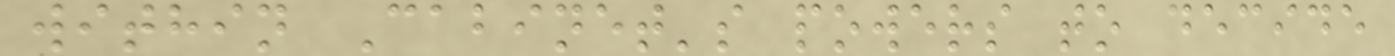within Cabinet's powers to decide
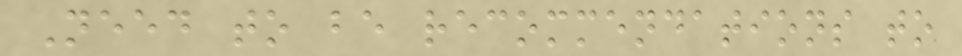Need to be recommendations to
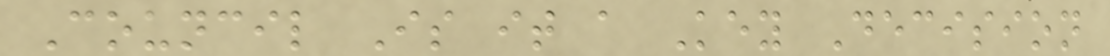Council Is it a Key Decision
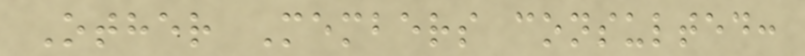Other Members consulted:
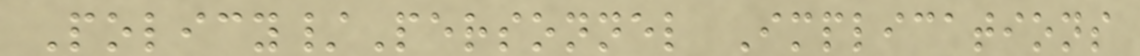Policy/Personnel Implications
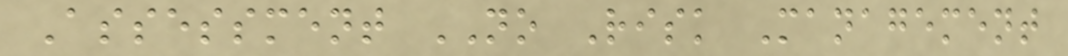Assessment NO Risk Management
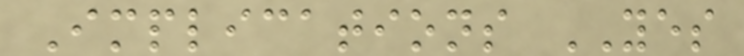Implications YES
